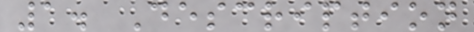1. Description
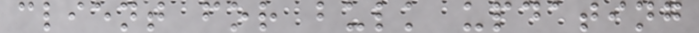client for bulk updating
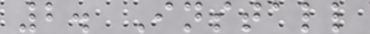2. Install
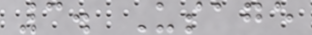3. Usage
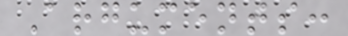Arguments:
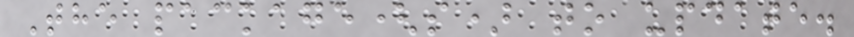The package(s) to update.
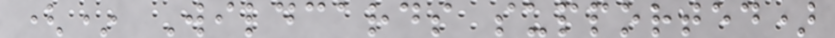(* Wildcards supported)
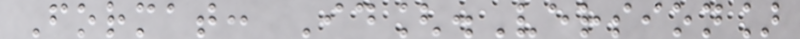Format: Id[.Version]
